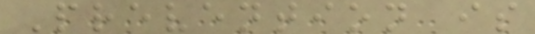Prevention is
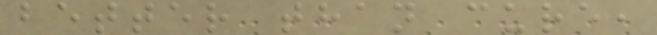better than cure,
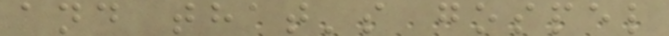and that's gospel
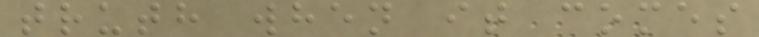truth when it comes
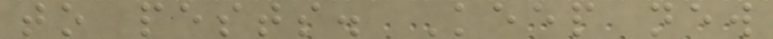to pests. Keep new
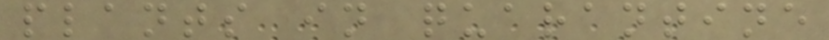plants in quarantine
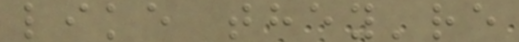like they're
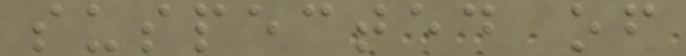suspected of
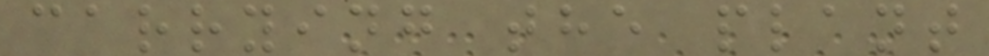carrying the plant
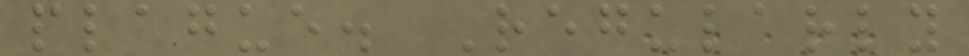plague. Regularly
